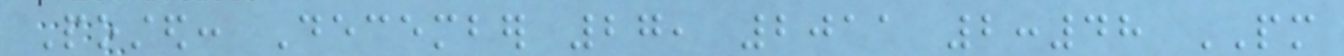Posted: December 27, 2011 2:48 PM
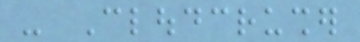- Cloudcrusher
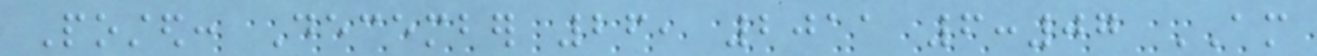Posted: December 26, 2011 6:07 AM
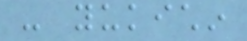- yukichin
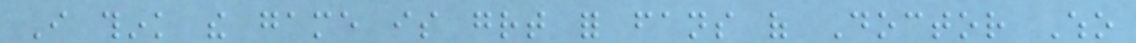I think the game is great for fans of Doctor Who
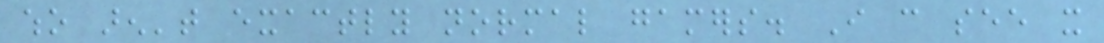who aren't exactly normal gamers. I can see it
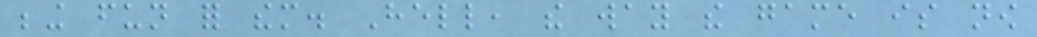being fun for them. Hell, the way the game is now
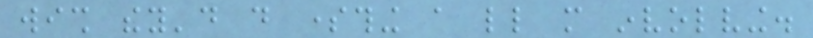wish they'd do something a little more involving.
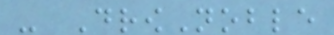- DrowNoble
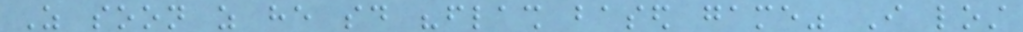As soon as he said "flash based game" I lost
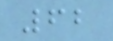62
